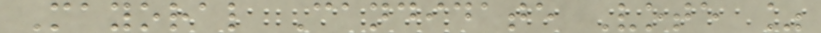Mayoral Candidate Vote %
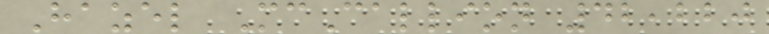Hazel McCallion 42,220
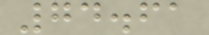74.61
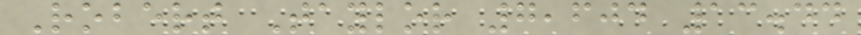Robert Taylor 7,604 13.44
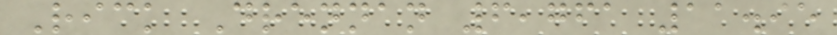Rick Drennan 6,761 11.95
